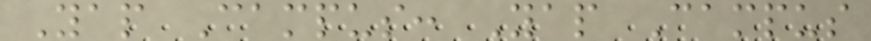Yap Campus: Yap Campus
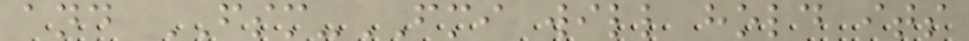and FSM-FMI will hold its
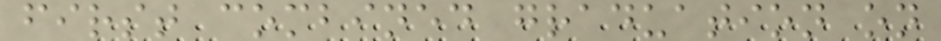first combined graduation on
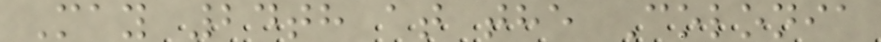May 24th at the Colonia
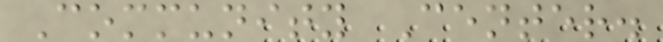Community Center.
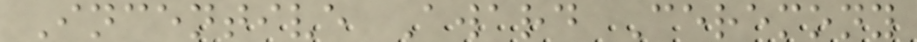Incentive Award Ceremony
